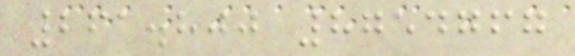261.800 8754767
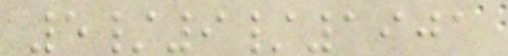5/9/1901
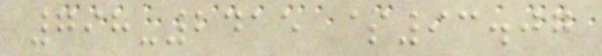798-2415 $93.07
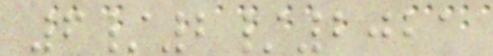6/2/2021
